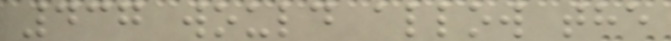437 would allow the
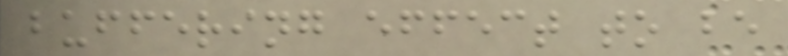buffering effect to be
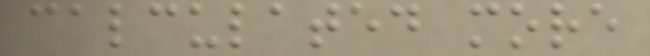calculated more
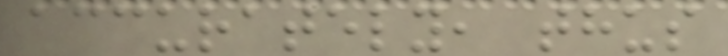accurately, thus
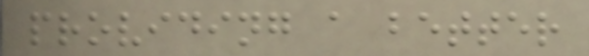providing a better
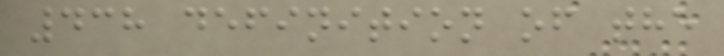438 definition of the
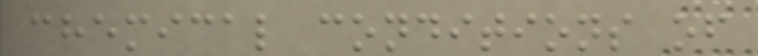chemical conditions of
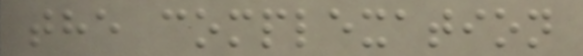the complexation
